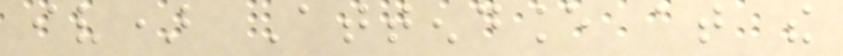iv) Attendance at the
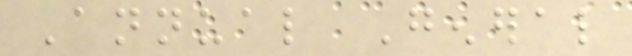Annual General
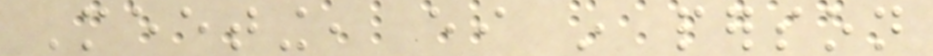Meeting, either in person
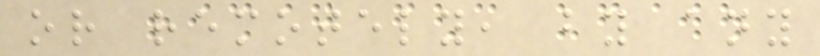or remotely, by any
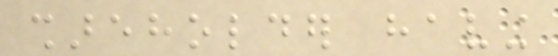shareholder having
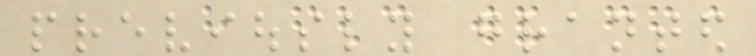previously granted
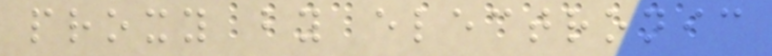proxy by electronic
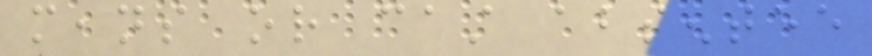means or cast absentee
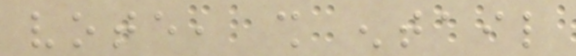vote, shall entail
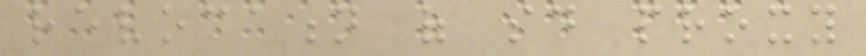revocation of said proxy
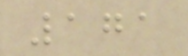171
